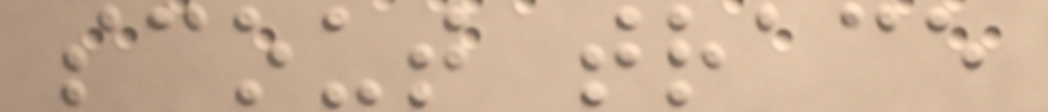scout trace
